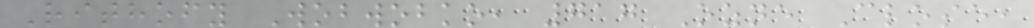Rithofy Wobwobko, 717 Ozne Close,
